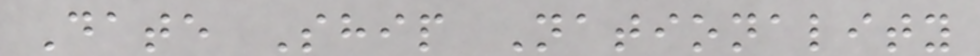Date Ship Nationality
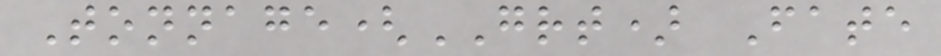Tonnage(GRT) Fate
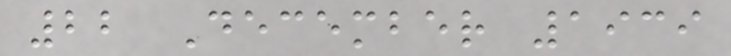22 December 1939
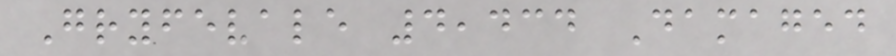Gryfevale 4,434 Damaged
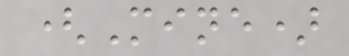(Mine)
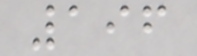196
